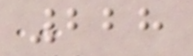228
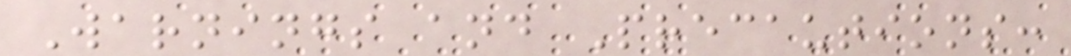Warnings and Precautions:
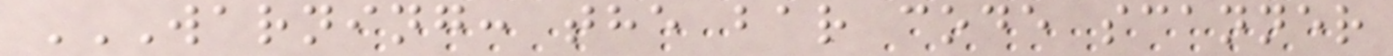WARNING: THE BAR CODE SCANNER
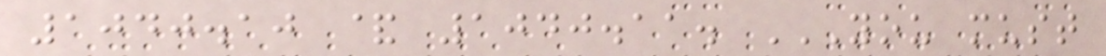1040.10 & 1040.11. YOU MUST
